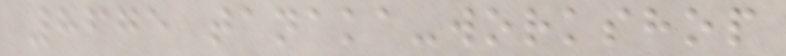8675 tanaka-workshop
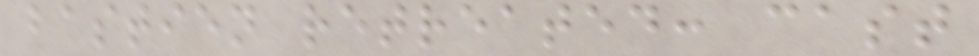bastien retreated: cast
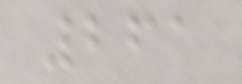261
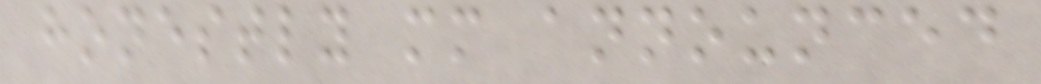honestly mm announced
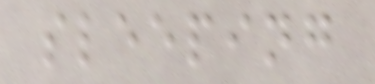sleeping
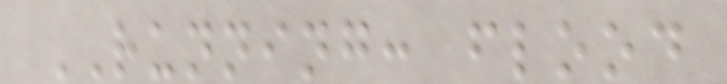RUNNING: flood
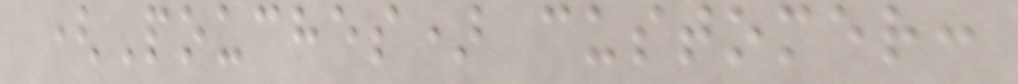(Pouches) customer:
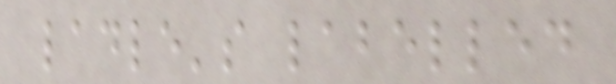ladle's labelled
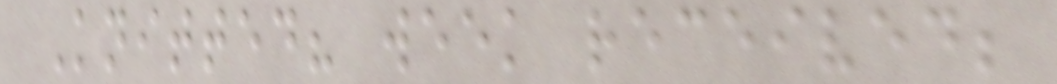Knitted? week received;
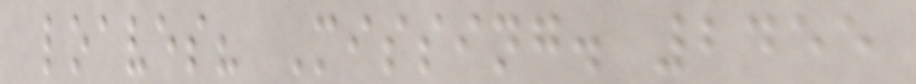loaves? Missing. 2455
